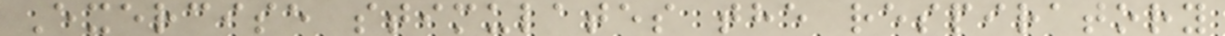Exercise stimulates the respiratory
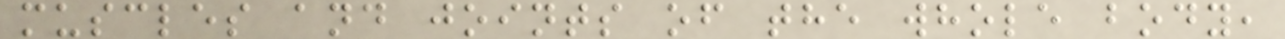muscles and joints of the whole body,
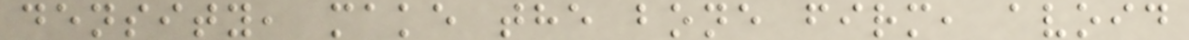density, make the bone firm, avoid
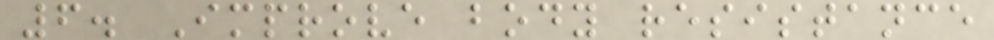6. Improve body resistance
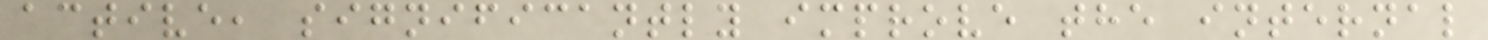active, significantly improve the internal
